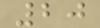20
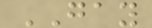GAY
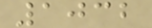1032
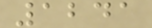1241
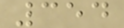354
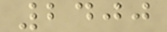2400
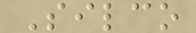Silco
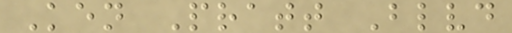Ken Pratt Blvd
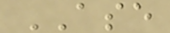ASE
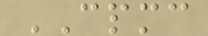CPMC
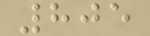805
